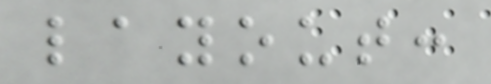layout:
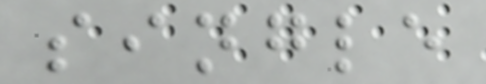single
